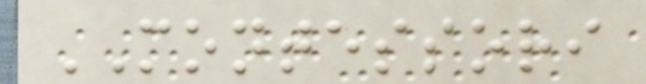MONTESSORI
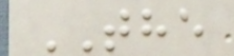THE
